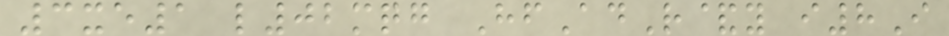3xe1 l02mqg HfAdR&y i8I
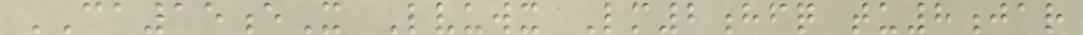CA15eX Lvuwx Lm2hfq tu8jar
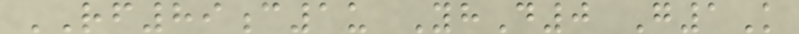RF89c1u YhD0 G1K
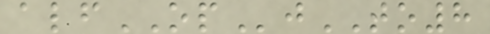alfOPjTO8
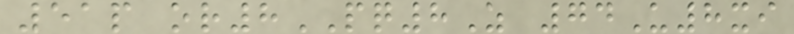51p or8PQ8Z 74U8xi
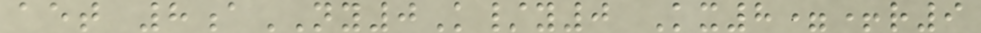aet 8aNY0K/y0 Kx8=+r9
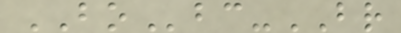BObc-BR
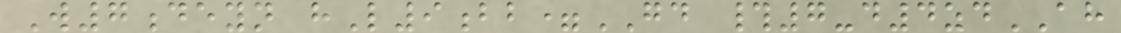W7deyn hL9bb=GD #7-d4zdAH
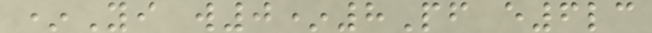*Yi w0*8Pf e6lc
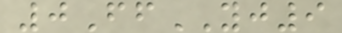0FfYJ9
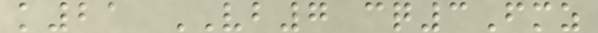k21 VB7 cq3Fmz
